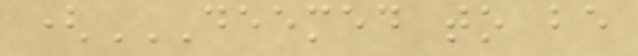(DEEMED TO BE
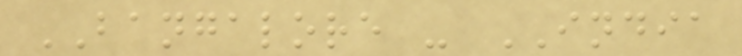BANGALORE - INDIA
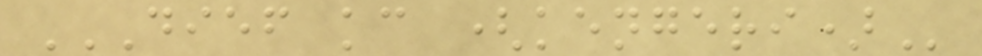DIEF KC (KENGERI)
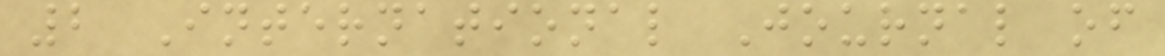2 International Journal of
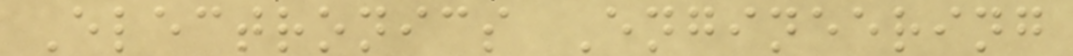Electronics Engineering
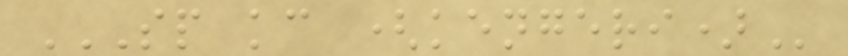SP KC (KENGERI)
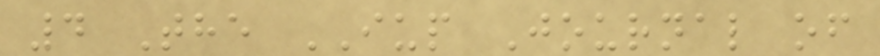4 The IUP Journal of
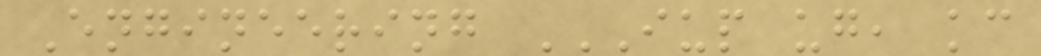Engineering IUP UG, KC
